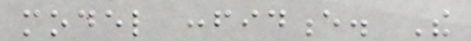model confidence. The
